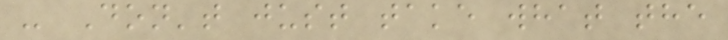- Don't just take what the
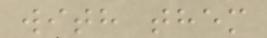with them
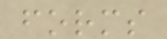forms
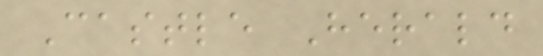Castle Herald
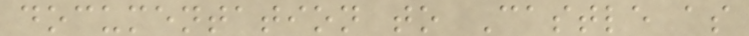documentation to Castle as
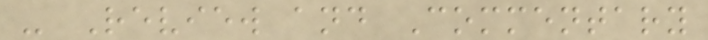- Review and Commentary
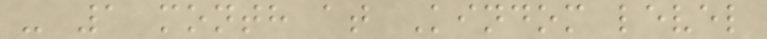- 1 month at Kindom level
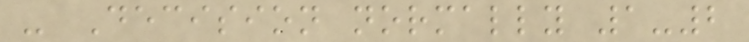- Decision normally 1-2
